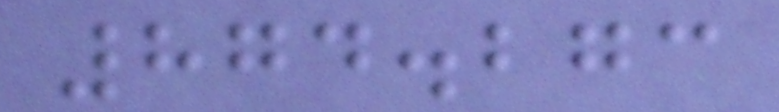874.273
